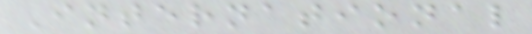International
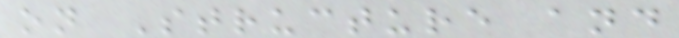on Structure and
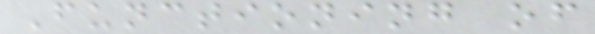Functioning of
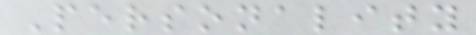Personality
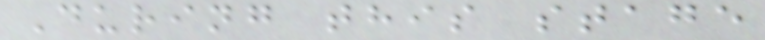During this stage
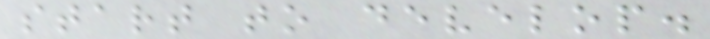start to develop.
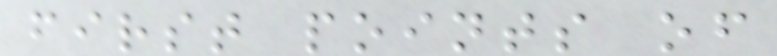first points of
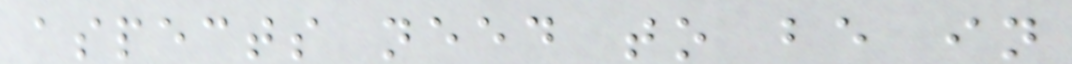aspects need to be in
